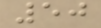50
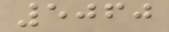5060
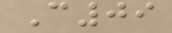C09
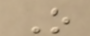O
